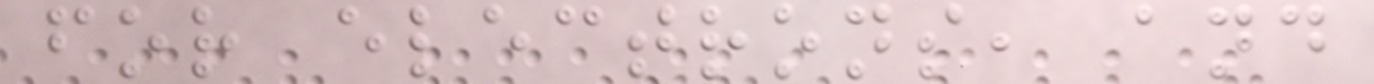for electrons, and
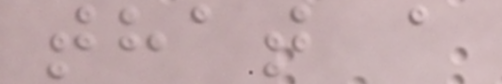that a
